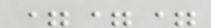===
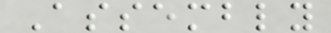Assembly
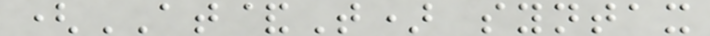(AT&T) syntax
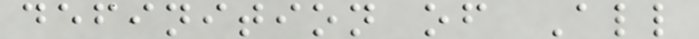definition of All
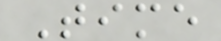Time
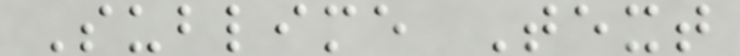Sublime Text
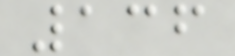136
